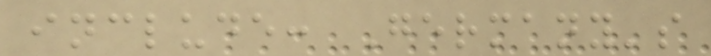include: Germany's
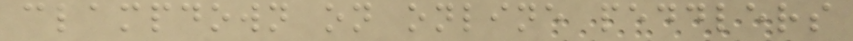clampdown on online peddlers
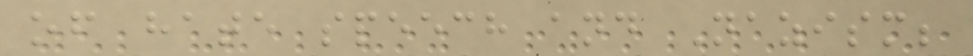of hate speech and Nazism;
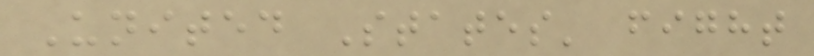United States' fight
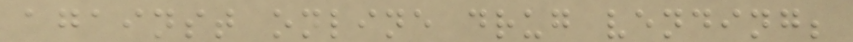against online drug vending;
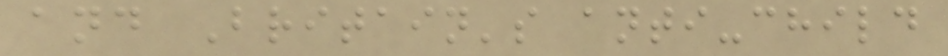and Britain's anti-child
